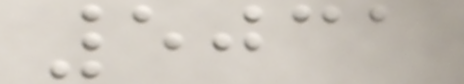5031
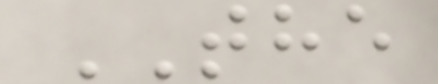THE
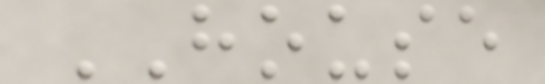HOUSE
